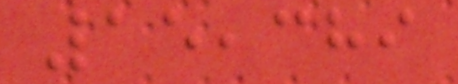15,389
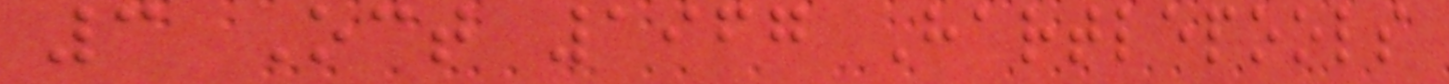3 Oct 1967 Hartlepools
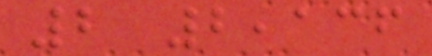2 2,136
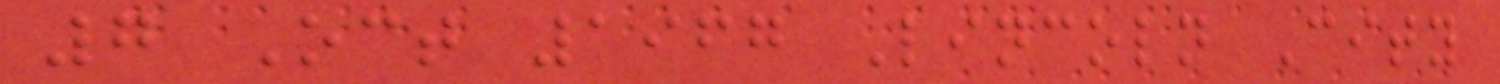7 Oct 1967 Lincoln City
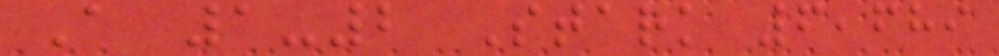A 1-2 Stark 6,689
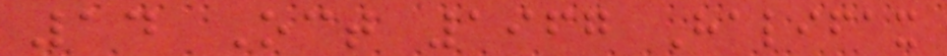14 Oct 1967 Halifax
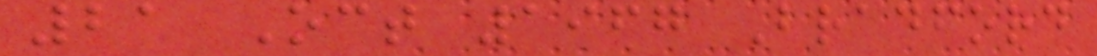21 Oct 1967 Bradford
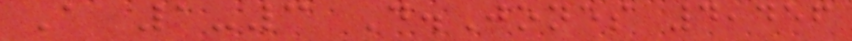A 1-3 D.Jones 4,456
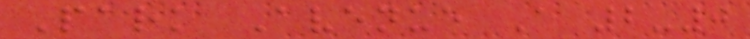Park Avenue A 2-0
